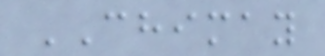CHIMAY
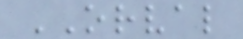ORVAL
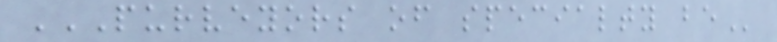PURVEYORS OF SPECIALTY BE
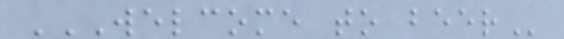WELCOME TO BEER
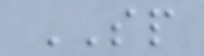SP
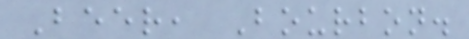Beer, Bourbon.
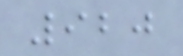920
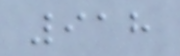918
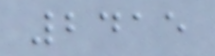2415
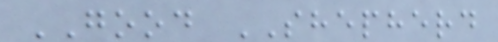GOOD SHEPHERD
